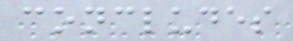concludes
